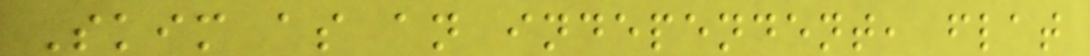Skim as an independent, flat
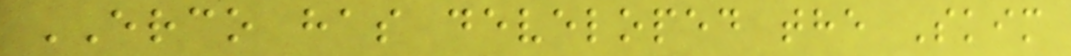ERCO has developed the Skim
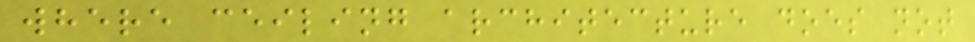where ceiling architecture does not
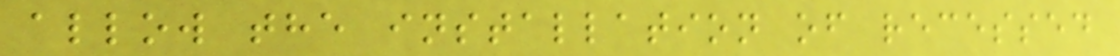allow the installation of recessed
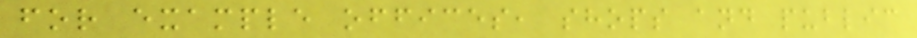for example offices, shops and public
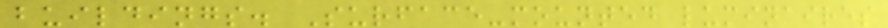buildings. Surface-mounted luminaires
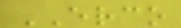ERCO
